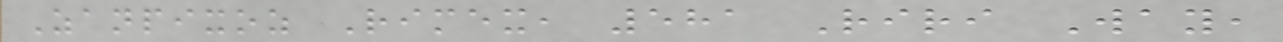Zanpixoz Rimex, 581 Riri Way,
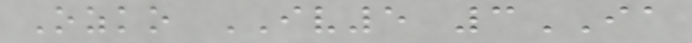Ozko IV5 3IA
